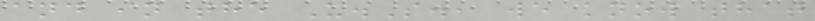and in the U.S., we know that
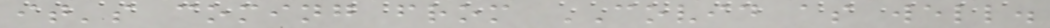it's coming from COVID as well.
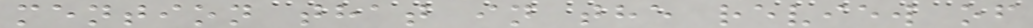mention that in the review of
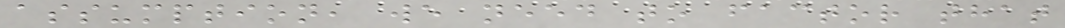assumption, we need to factor that
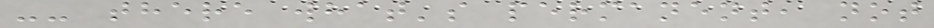-- there what's permanent, not
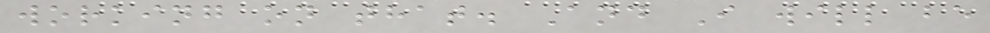working on that. And I will be
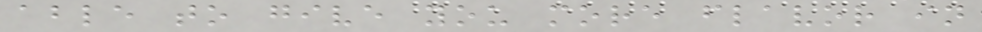able to give you more flavor in
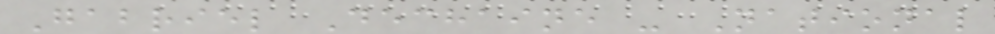Gabriel Dechaine - National
